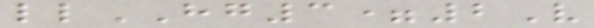llHG3=2V
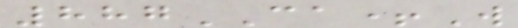887CA+W
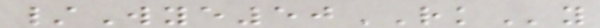/Wye50RKy
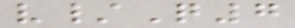v/Q7
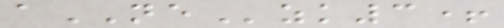aNEzk3+
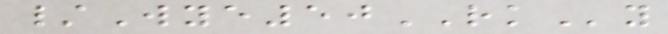/Wye50RKy
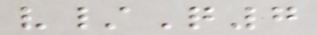v/Q7
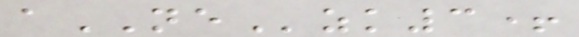aNEzk3+
